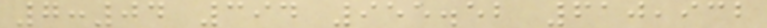7:04 394 955.52 610,932
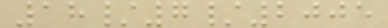18/7/2005
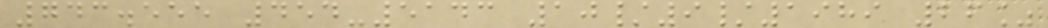743.555 454-5143 10/9/1989 26%
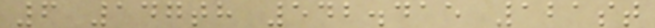6 147th 542.415 121st
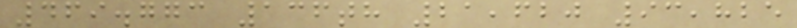469.773 136th 21,620 93,825
